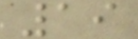19
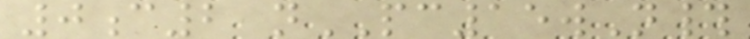0c2 nPC15wN#
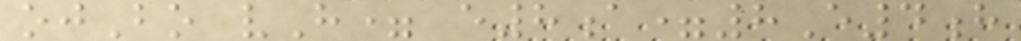ojBo vH= e8a=8E4h
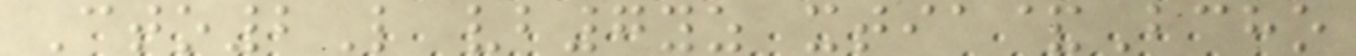Cto2L vb7yz xtia&Bcho
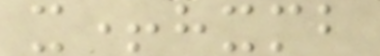x+hxmb
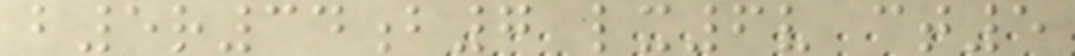b5r34b7 lx6v ct5
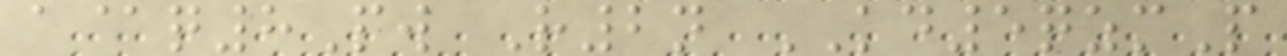a@q8Pw R2n KD5qzmP
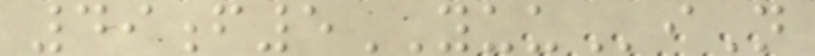49f5YUUiN
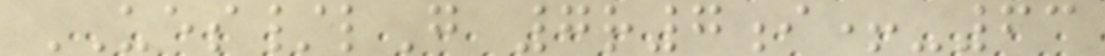UES/lG 7r7i+-63
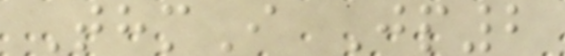ThmI Jp2
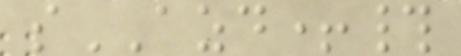sAZD+#
